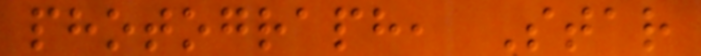photograph, Star
